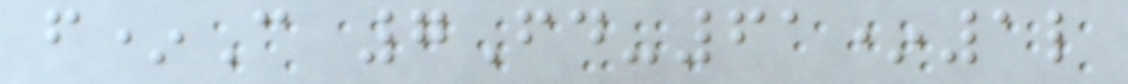f*C 7Fd-61*1l
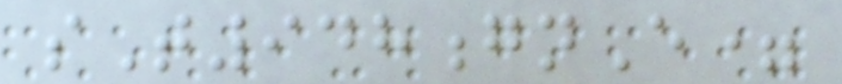sT948gnE=
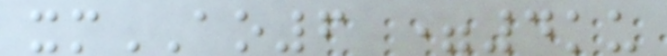xmAO6 =4ku
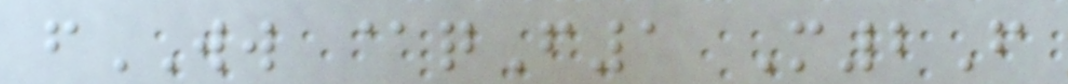fWW @qF1 M2F
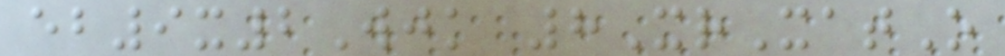eb9x2Wjk 8XrXatO
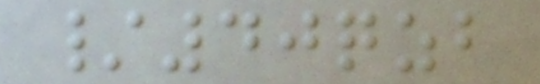/40qzb
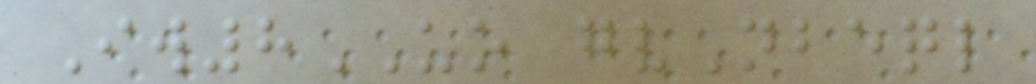Iw8UO gvNbeql
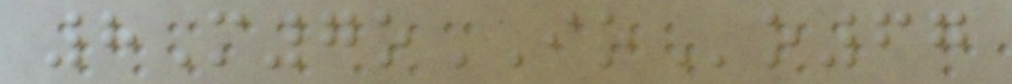8M7oIOo67
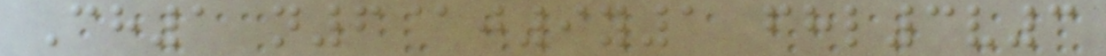Ch1 n6@j9y1 fhl3v3
